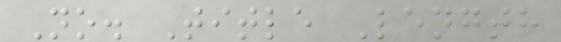No. Title Length
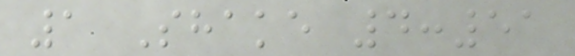1 Shake 4:51
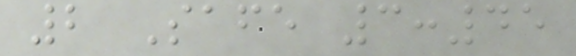2 Safe 3:45
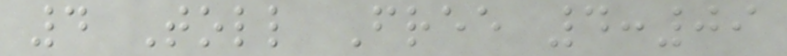4 Toll Free 4:09
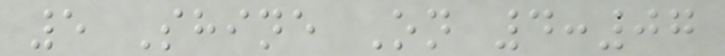5 Shine On 4:07
